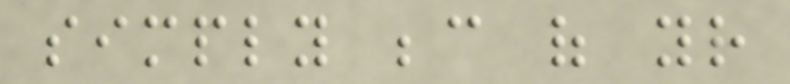simply because of your
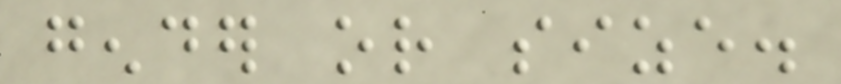gender or size.
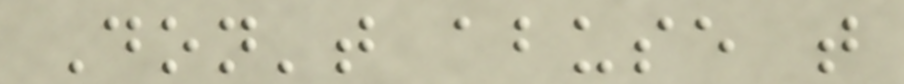Don't abuse that
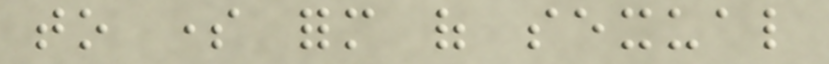to some form of sexual
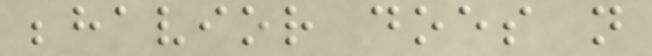behavior does not
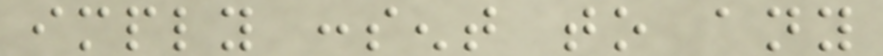imply consent to any
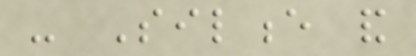- Silence and
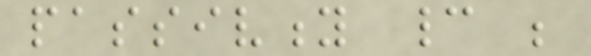passivity cannot be
